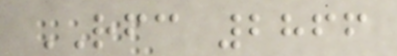RFC 2866
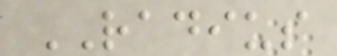RADIUS
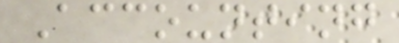Accounting
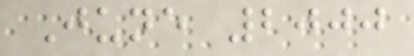June 2000
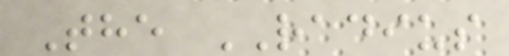The RADIUS
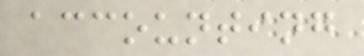accounting
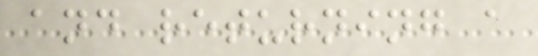and returning a
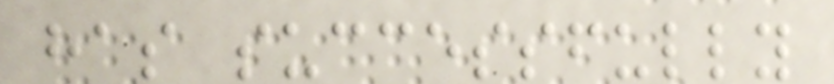has successfully
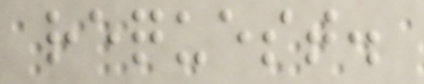request.
